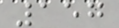157
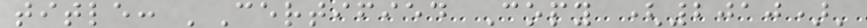title: 'Certified Copy (2010)'
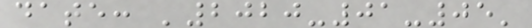date: '2020-01-05'
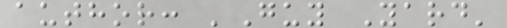author: 'Guy Yard'
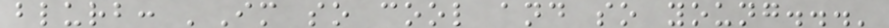blurb: 'Im so cool and so young...'
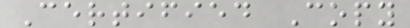Certified Copy
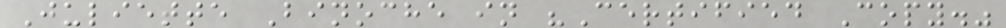Juliette Binoche in "Certified Copy."
